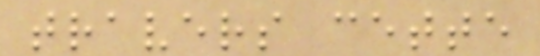travers cette
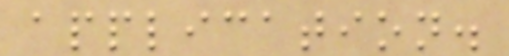application.
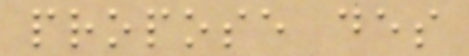propose des
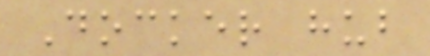Docker hub
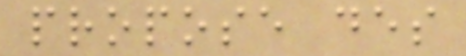propose des
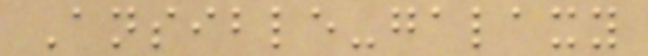Ansible-galaxy
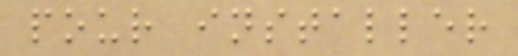pour installer
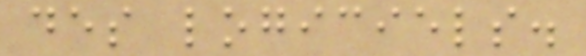des logiciels.
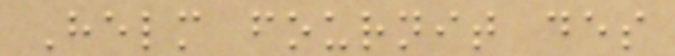Helm fournit des
